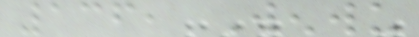136, Wenwu
